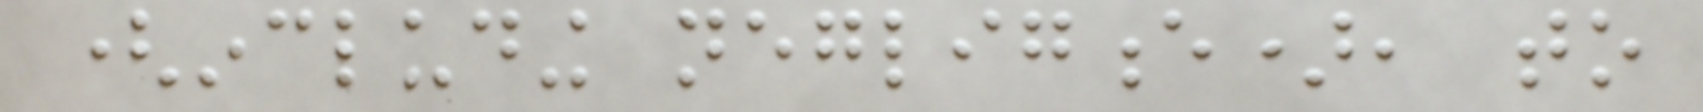(including negligence), to
